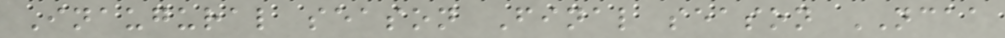Inaugural season Final season NCAA
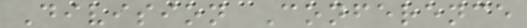Division Conference
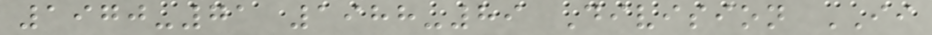1970-71 1988-89 Division II
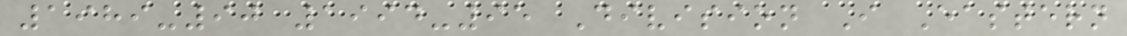1989-90 1994-95 Division I Eastern
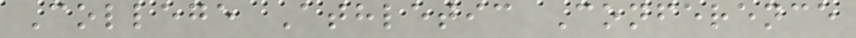College Athletic Conference
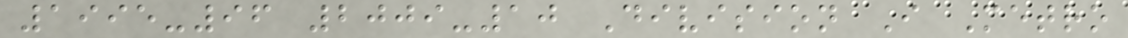1995-96 2009-10 Division I Metro
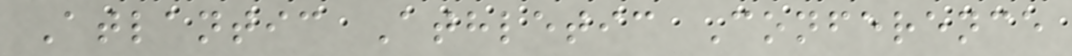Atlantic Athletic Conference
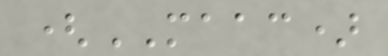(MAAC)
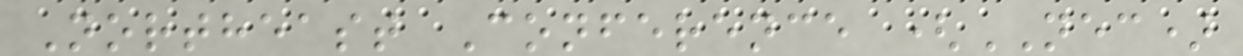Northeast Conference (NEC)
